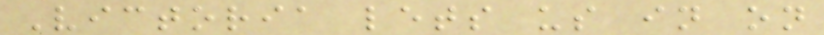Victoria lets us in on
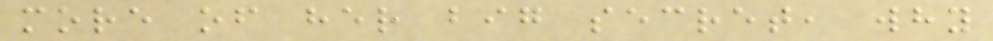more of her big secret, why
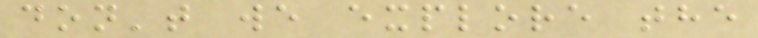don't we explore the
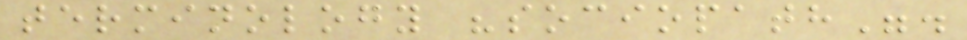terminology "sociopath".
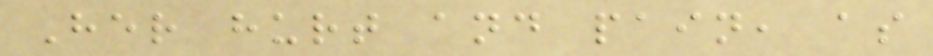Her hurt and pain, as
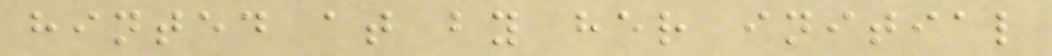hinted at by her initial
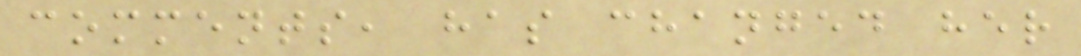comments, has changed her
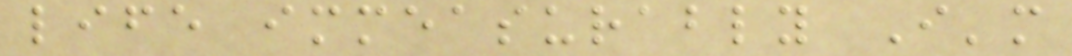life immeasurably I'm
